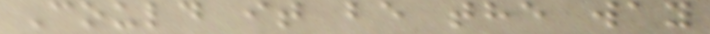Could it be the way
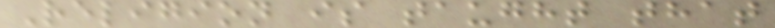Religion is taught that
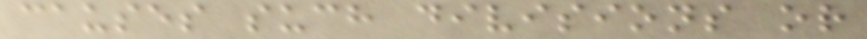causes such divisions or
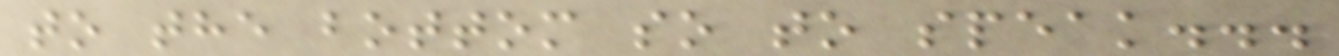to the bottom so to speak...
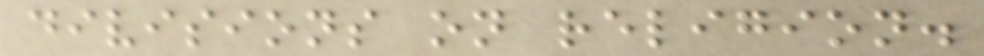divisions on religion.
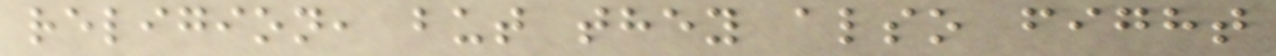religion, but they also fight
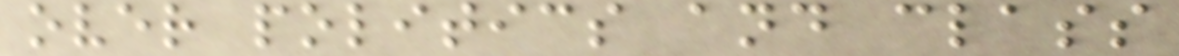over politics and class
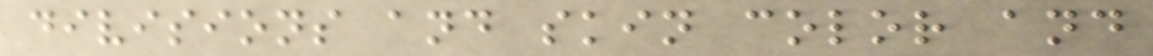divisions and skin color and
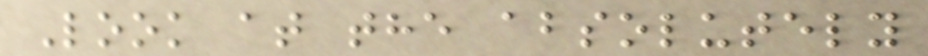Look at the absolutely
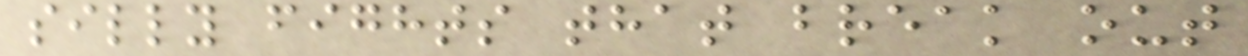silly fights that break out
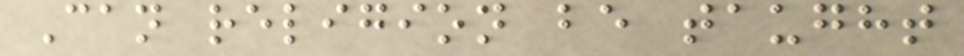Can religion be taught
